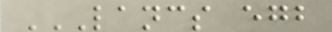LANCS EGB
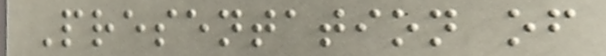Presentation of
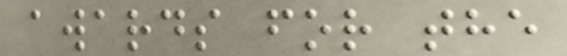awards for the
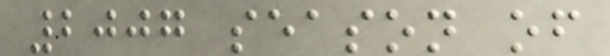2007 season of
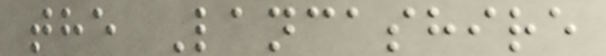the Lancashire
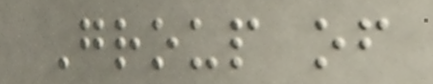Group of
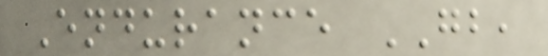Endurance GB,
